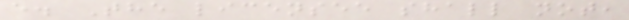e. The licensee shall not,
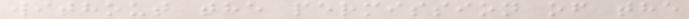without the permission of the
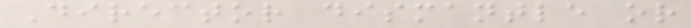Director dismantle or
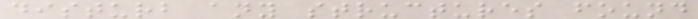disturb any structures found
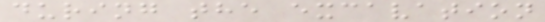during the excavation
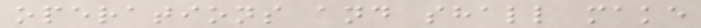operations and shall make
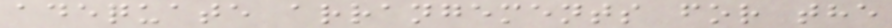adequate arrangements for the
